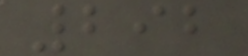292
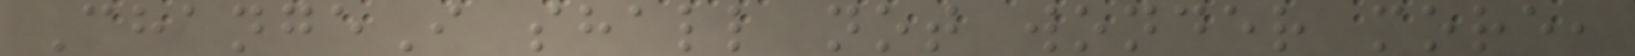ChangeI shall not wonder more,
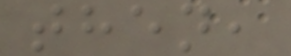then,
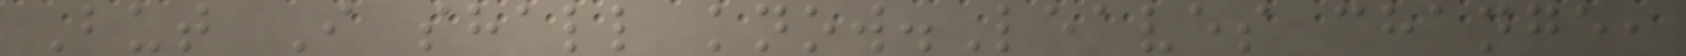But I shall know.Leaves change,
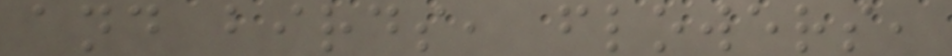and birds, flowers,
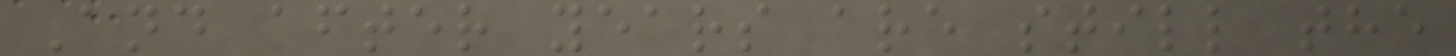And after years are still the
